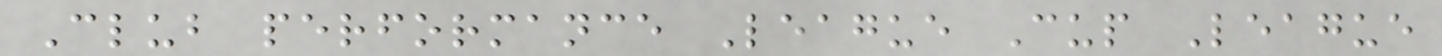Club performance League Cup League
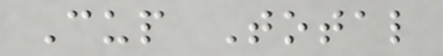Cup Total
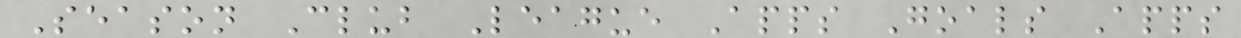Season Club League Apps Goals Apps
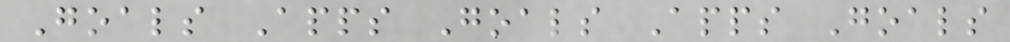Goals Apps Goals Apps Goals
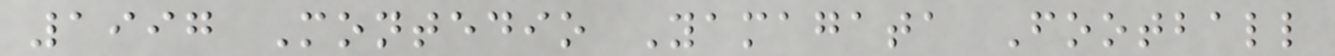1997 Montedio Yamagata Football
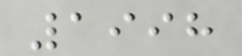1998
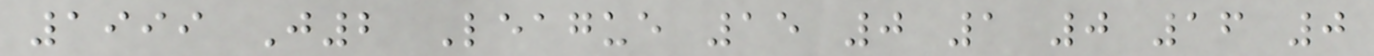1999 J2 League 15 0 1 0 16 0
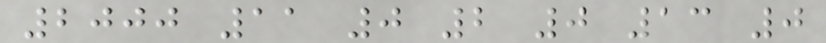2000 11 0 2 0 13 0
